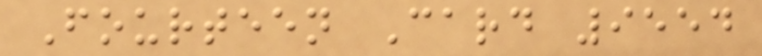Fourteen Card 9554
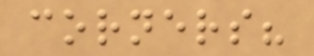corners?
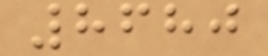8680
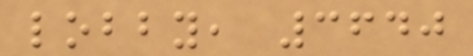lobby, 3640
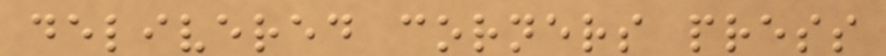delivered corners press
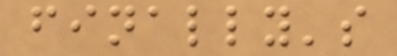finally's
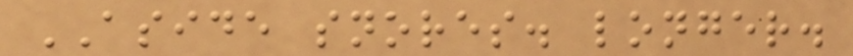ASIDE snores. longer.
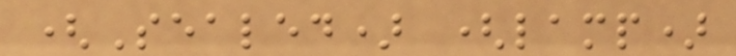(Sealed) (lamp)
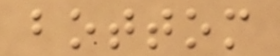bottom
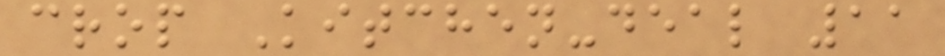crop Kitchen-deal 11
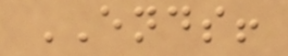ENDS!
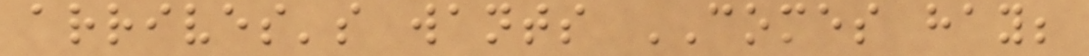arrives's wants COMES hay;
